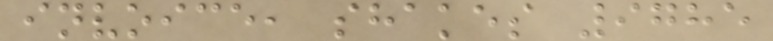invoice, shakes 9785
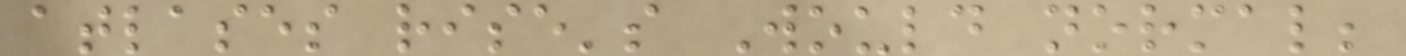atlases rise's Would normal;
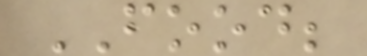FOOD;
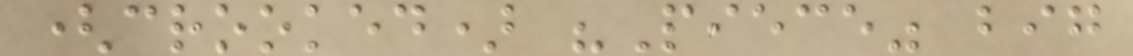(crooked) "Piece" big
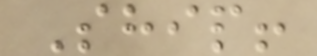Ship!
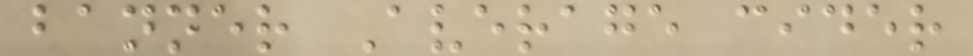banner Average cider
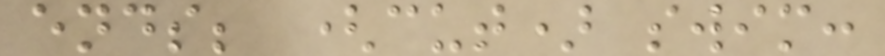ends; (cut) swim:
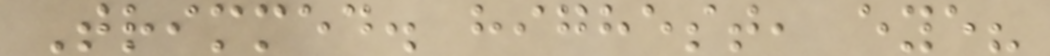Trimmed. highest, eye?
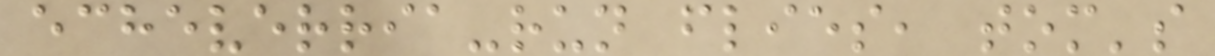echeverria-run flies, tom's
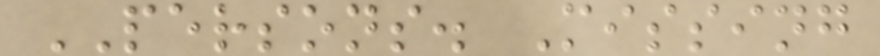PERSONS. Missing
